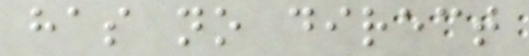has no direct
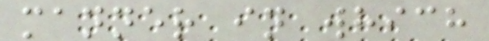manner in which
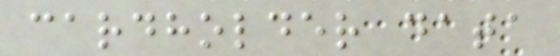cardholder data
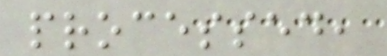processed,
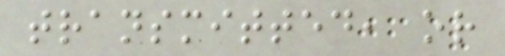transmitted, or
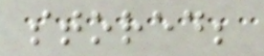stored;
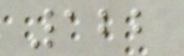122
